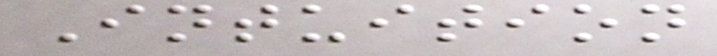Intuition
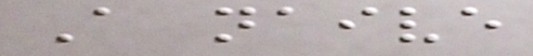A naive
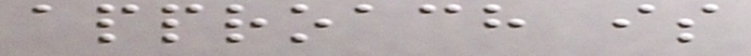approach is
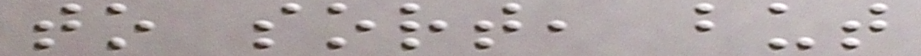to sort, but
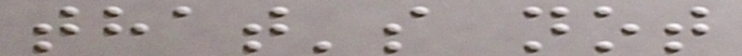that's not
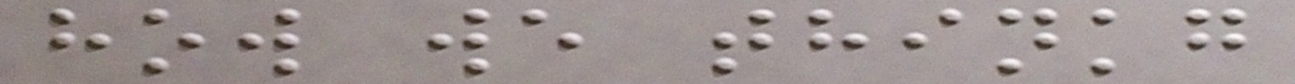how we thinkg
